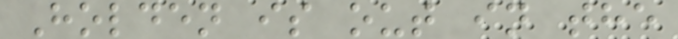Holden is out in the
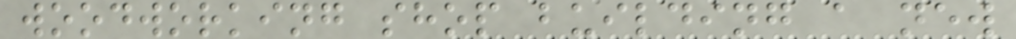woodworking shop building a new
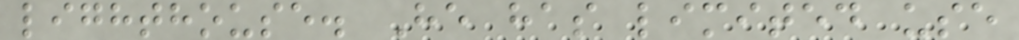lighthouse. He has limited use
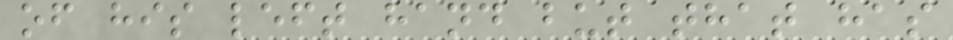of his left hand but that has
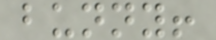bunny!
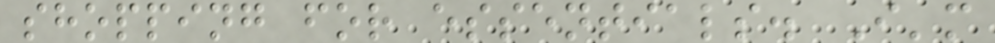shopping for essentials. I'm
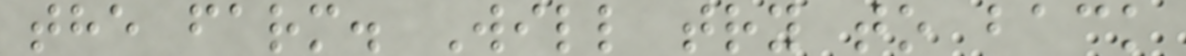the farm. Will try to back
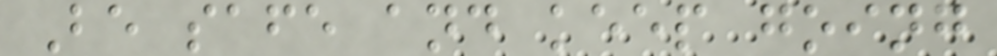Be safe and keep going
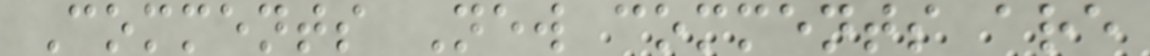Comments New comments are
